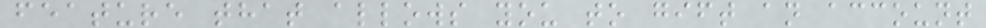feature that allows you to gift an account
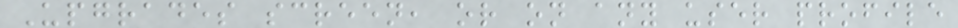Upgrades screen, or on any user profile
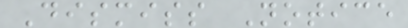Dismiss Notice
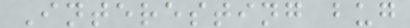Interesting bug
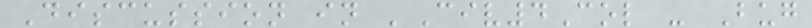Discussion in 'Civ4Col - Bug
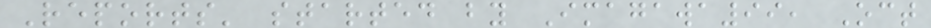Reports' started by Imagawa99, Oct
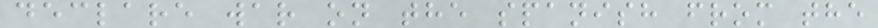declare war on the spanish from the
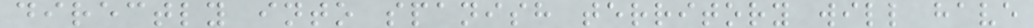directly into spanish territory will have
